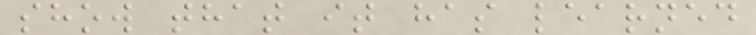show that it has learned
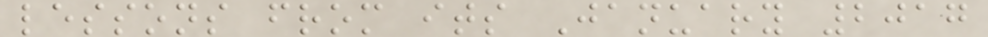lessons from its January 2017
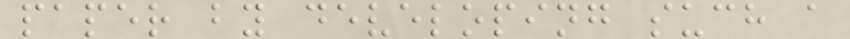paper by developing such a
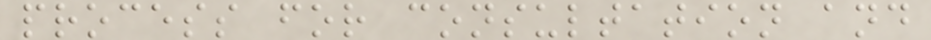process for consultation and
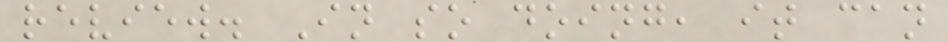review. In so doing, it can
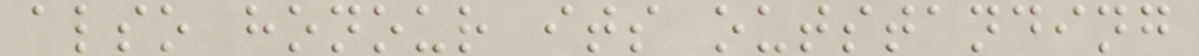also honour its outstanding
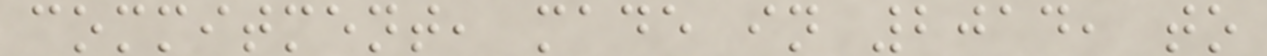commitment, made in 2014, to
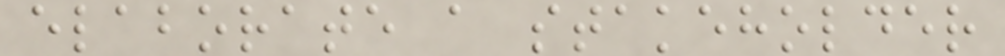elaborate a stakeholder
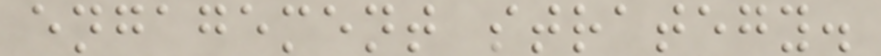engagement strategy.
